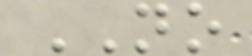NO
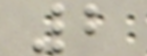2
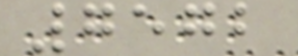7572
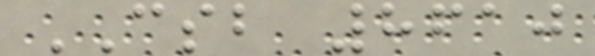CSB 8610
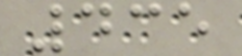435
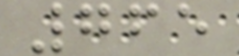765
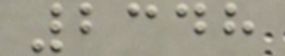2348
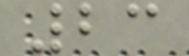23
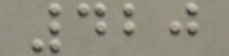420
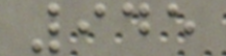945
